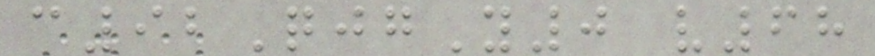c92QjgY0 v68
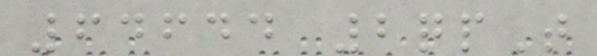64644 2qpT
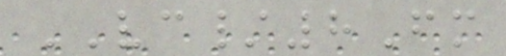VC/8Fm
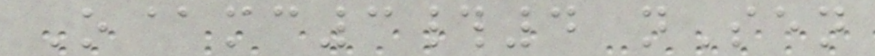O@mc3#4 nSen
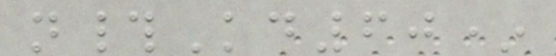n#Kd60*
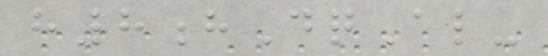h8hDqAl-
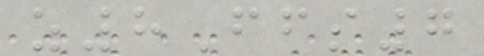z8Ffs7
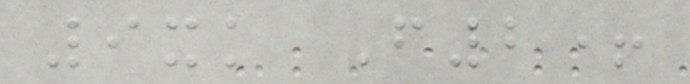9xk F2+
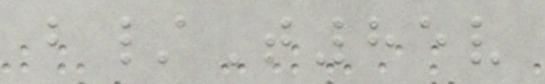b/T85v
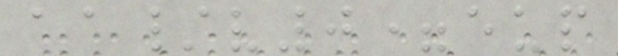aa/v0=eup
